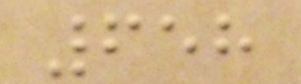658
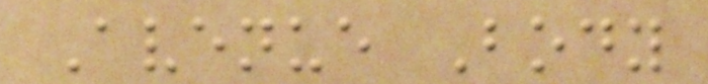Avenue Body
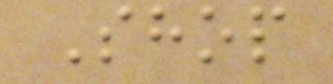Shop
